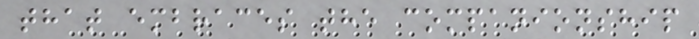that embraces the companionship
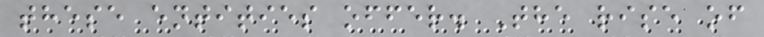these entities offer. The rise of
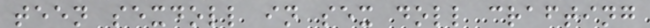teen sexdoll in sex doll crafting
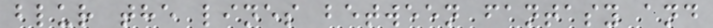blur the lines between fantasy and
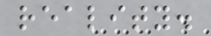reality.
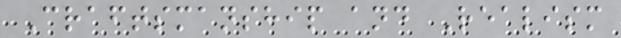Craftsmanship and Realism
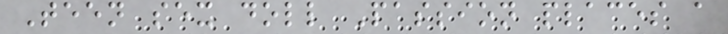Teen sex doll Passion places a
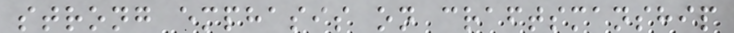strong emphasis on craftsmanship
